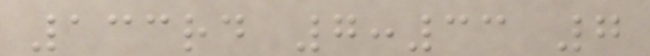133rd 7:33 7
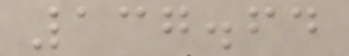137.64
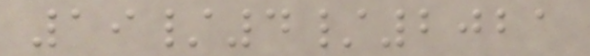19/4/2021
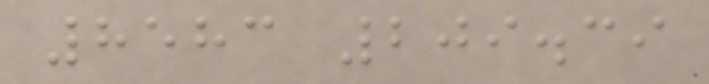8583 209.39
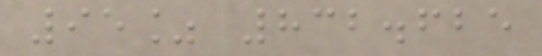95% 832.625
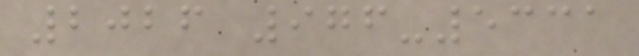2026 976-5331
